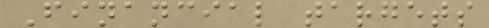Financial targets
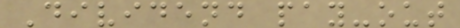Dividend pay-out
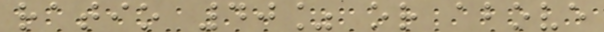ratio 40% or above
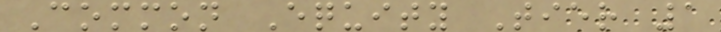Common Equity Tier 1
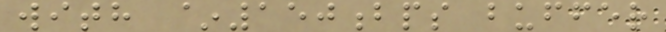with ~150bps buffer
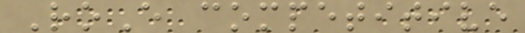RoE competitive
